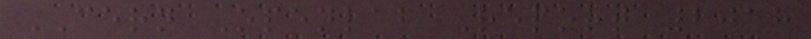CERN Openlab Report 2018
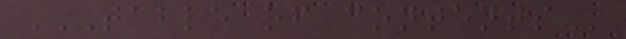TABLE OF CONTENTS
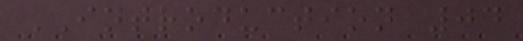INTRODUCTION 04
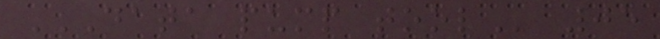DATA PUMP TOOL 05
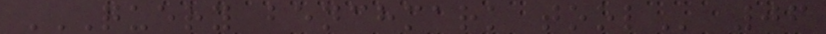QUERY BENCHMARK TOOL 06
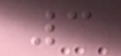3
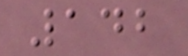142
